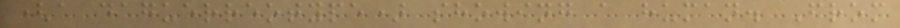(a daguerreotype) showing a human. From
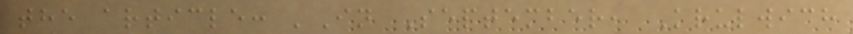the article: 'In September, Krulwich
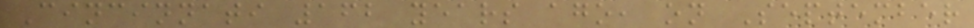Cincinnati 162 years ago, on September
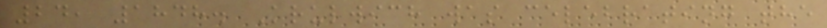24, 1848. Krulwich was celebrating the
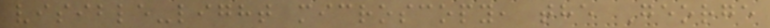visible-light microscopy, the George
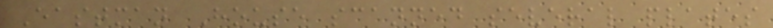Eastman House scanned several plates
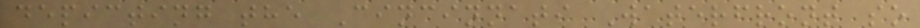depicting the Cincinnati Waterfront so
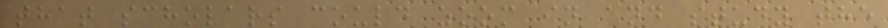that scholars could zoom in and study the
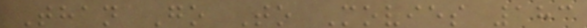Than Go To Movies 183
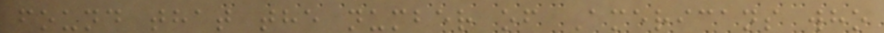found that the number of Americans who
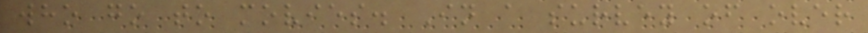who go to movies. In a survey of over
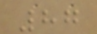87
